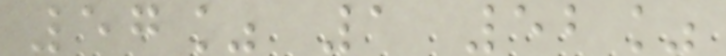57% 1 52%
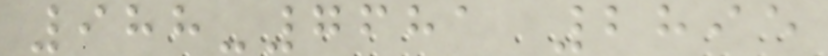988-7681 2895
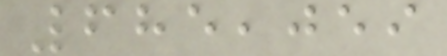685,059
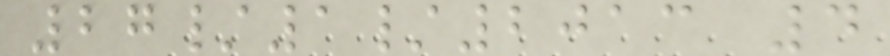27/1/2013 4
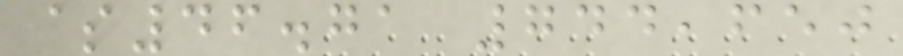$46.71 744,650
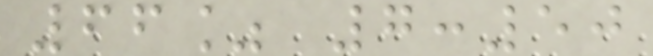66% 7:50
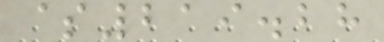$219.28
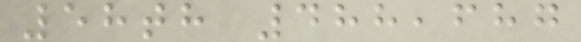58th 488,687
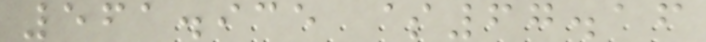561.935 $67.16
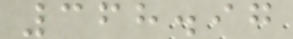368.97
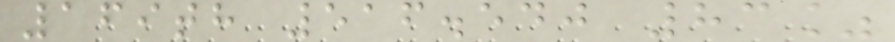169th 516.540 83%
